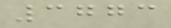3773
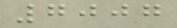7007
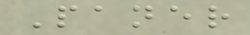Paner
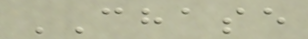CHASE
